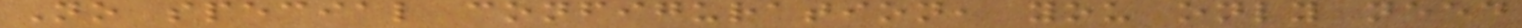No special configuration, you only need
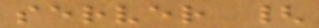server {
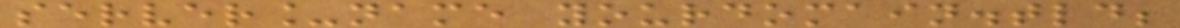server_name yourdomain.tld;
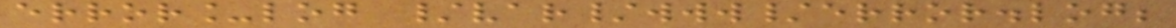error_log /var/www/error.log;
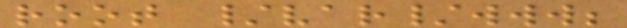root /var/www;
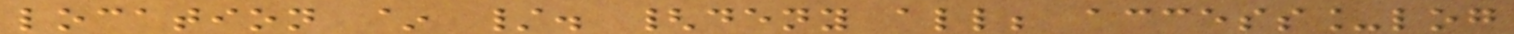location ~ /. {deny all; access_log
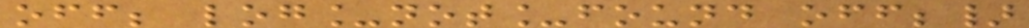off; log_not_found off;}
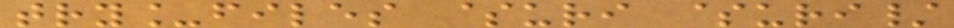try_files $uri $uri/
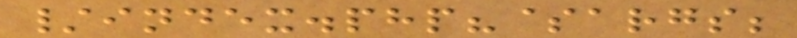/index.php?$args;
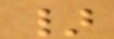}
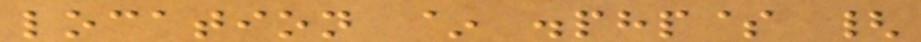location ~ .php$ {
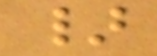}
